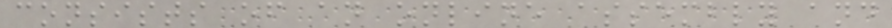consists of an online assembly and
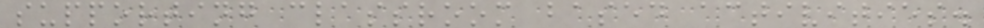supporting classroom based activities.
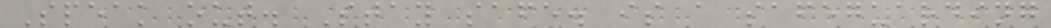Speak out. Stay safe. is a safeguarding
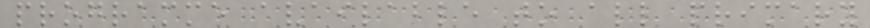programme available to all primary
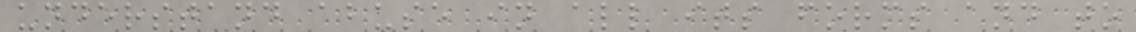understand abuse in all its forms and to
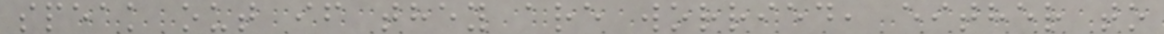speak out if they are worried, either to
